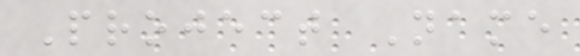Project Name
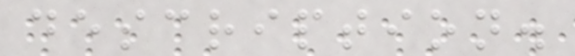description.
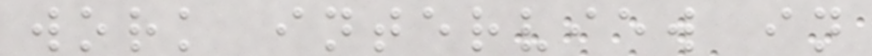work interview in
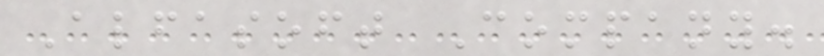Alfasoft Company.
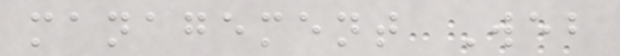management Web
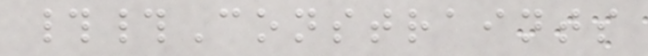##Constraints
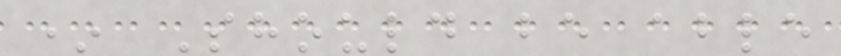* Should be able
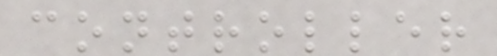controller
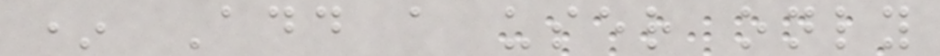* Add a user only
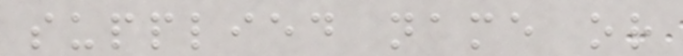supplied name or
